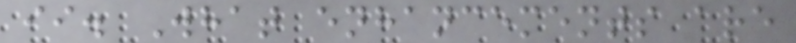ii. What enhancements are
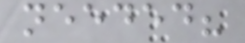needed?
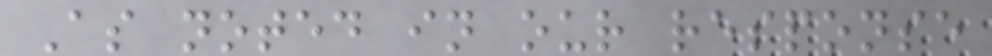As noted in our response
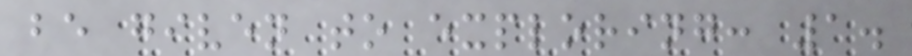be given to exploring: 1.
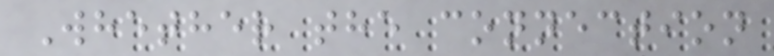Whether the connection
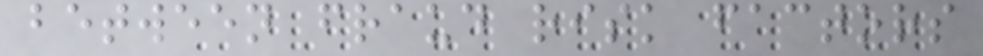between fraud risk factors
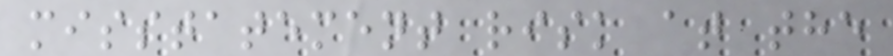misstatement risk at the
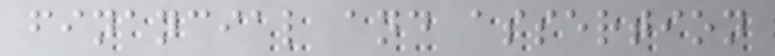financial and assertion
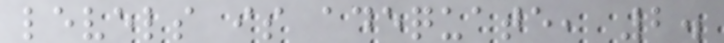levels is adequate, 2.
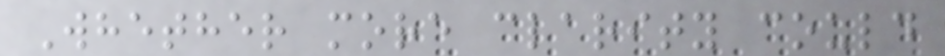Whether more clarity could
